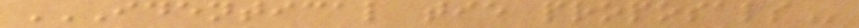IDENTICAL TIE PROPOSALS
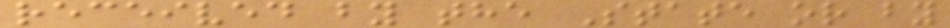received by the State or by
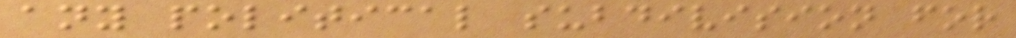any political subdivision for
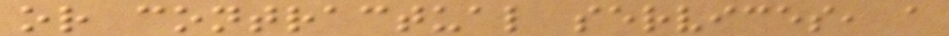or contractual services, a
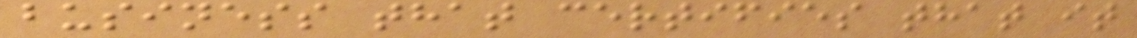business that certifies that it
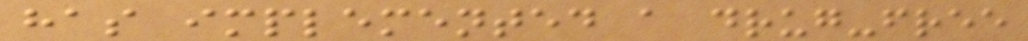has implemented a drug-free
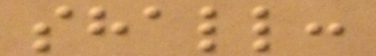shall:
